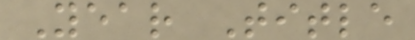Year Title
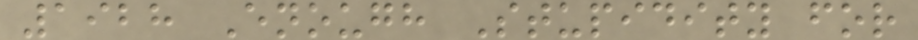1928 Enough Stupidity for
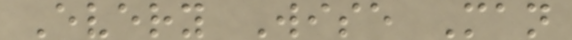Every Wise Man
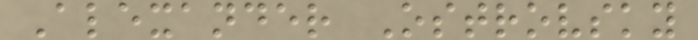Alexander Ostrovsky
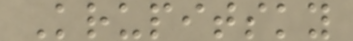Krupitsky
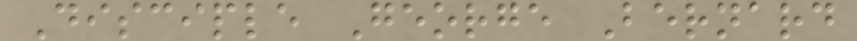Disciple George Bernard
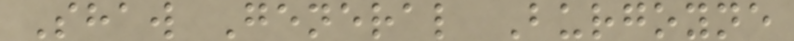Shaw General Burgoyne
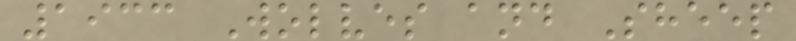1933 Wolves and Sheep
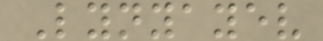Lynyayev
